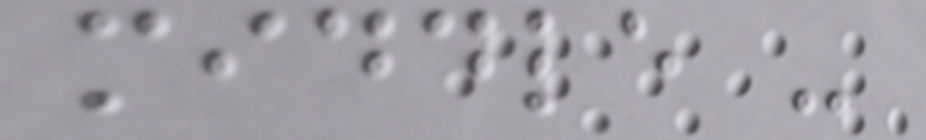middle -
